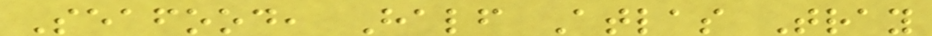Seafood, Half Atlas Tray
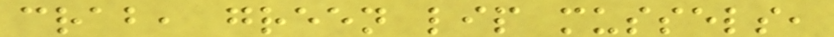crab, green lip mussels,
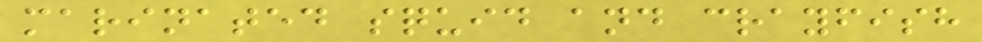marinated squid and crayfish
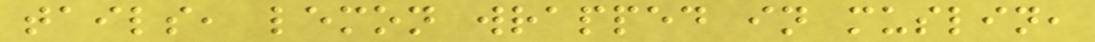tails, lemon wrapped in muslin,
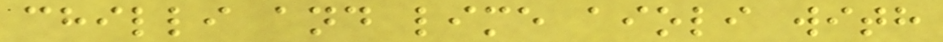chilli and lime aioli with
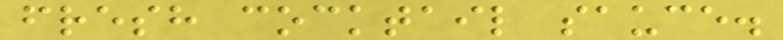fresh cocktail sauce.
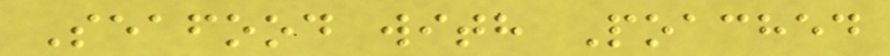Seafood with Poached
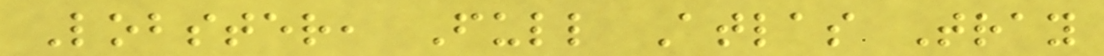Lobster, Full Atlas Tray
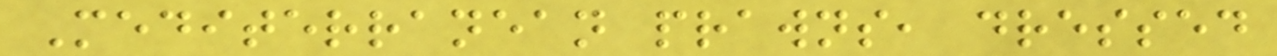Mediterranean prawns, dressed
